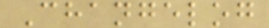Changelog
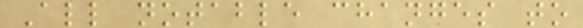All notable changes to
